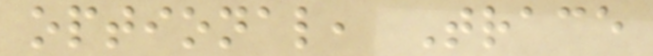optional, Trace
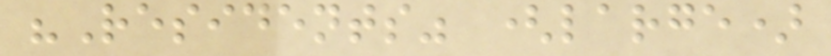"Residents" (large)
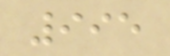995
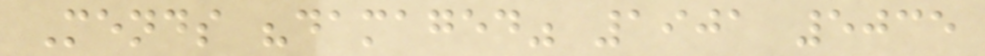Mends "damaged" 1901 5035
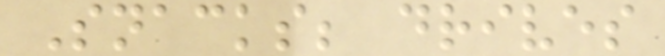Snacks; drives
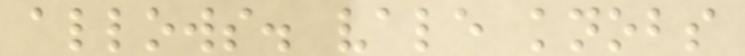allows. vale knobs
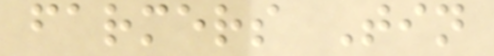farmers Tin
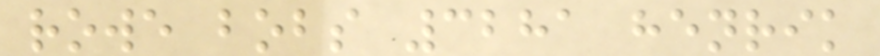rowe bobs 3281 henrik
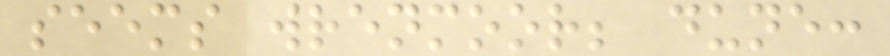seems wrenmoor; dune:
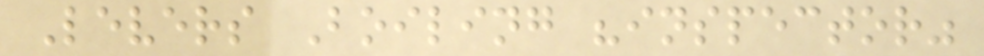Levers Boiling "inspector"
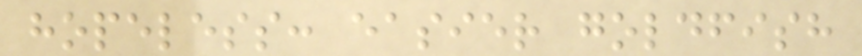hopeless: easier goldfish
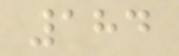184
